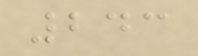243
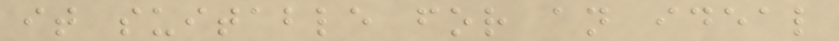it suitable for an ideal
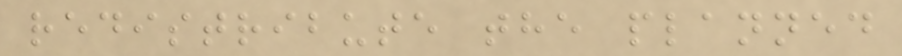redistribute the planned
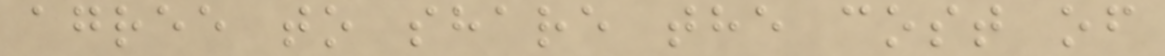agree to share the cost of
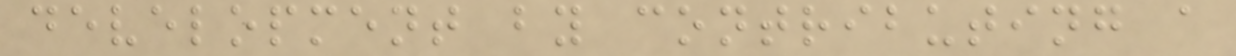development by contributing a
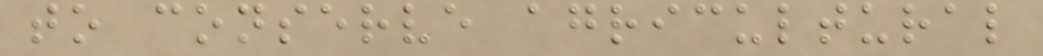to conserve agricultural
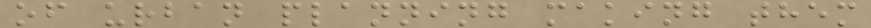of urban planning making them
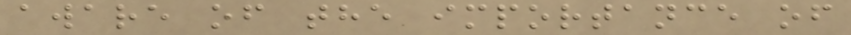aware of the importance of
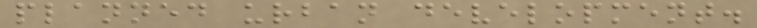planned urban development.
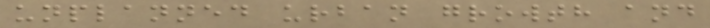unplanned urban growth and
